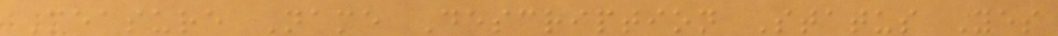Measure Name Description Status Yes
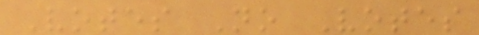Votes No Votes
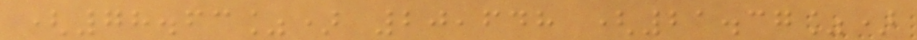(78.63%) 20,648 (21.37%)
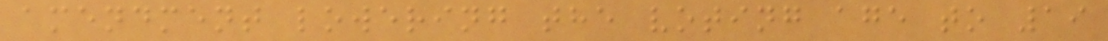amendment lowering the voting age to 19
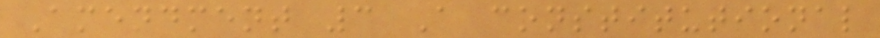Amendment 3 A constitutional
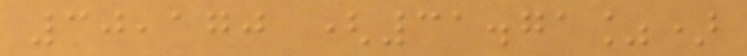30,170 (31.71%)
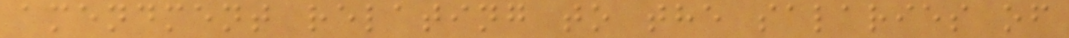amendment relating to the salaries of
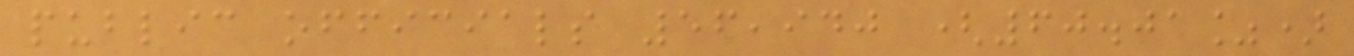public officials 56,940 (60.01%)
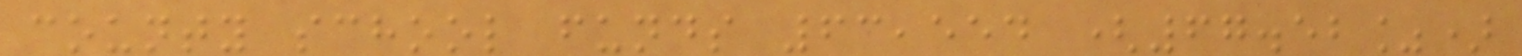county school funds 63,554 (67.52%)
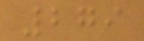279
